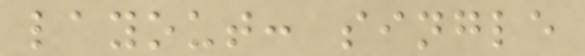layout: single
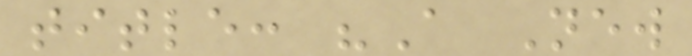title: "A New
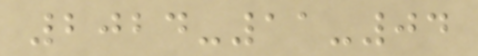2024-11-04
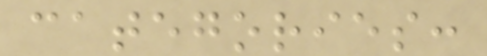categories:
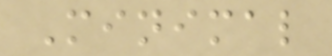Minimal
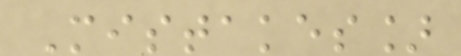Mistakes]
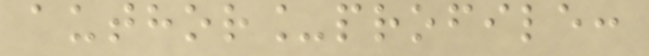author_profile:
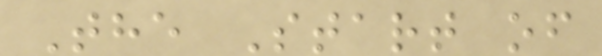The Start of
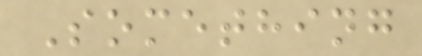Something
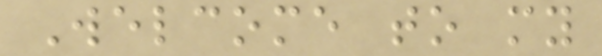Welcome to my
